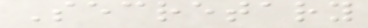Secretary
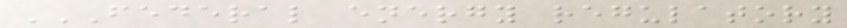FEDERAL ENERGY REGULATORY
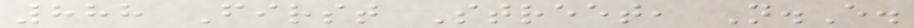888 First Street, N.E.
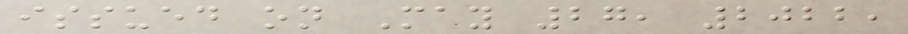issued on May 27, 2022,
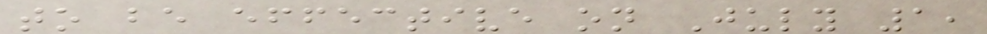to be effective on July 1,
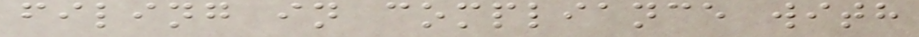filing in compliance with
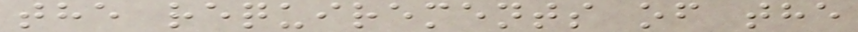the requirements of the
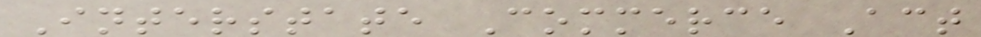Interstate Commerce Act
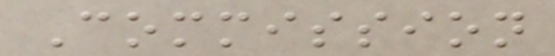Commission
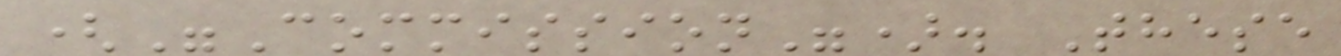("Commission"). These
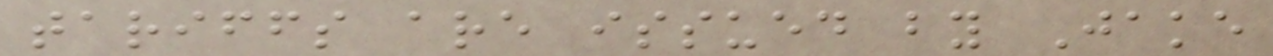tariffs are issued by Jake
